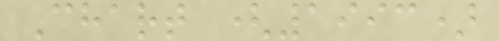Chart (1993)
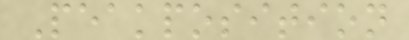Peakposition
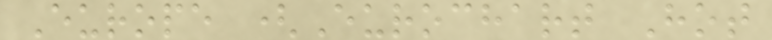Europe (Eurochart Hot
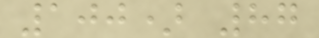100) 87
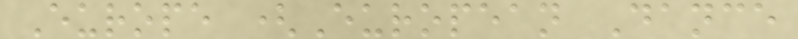Europe (European Dance
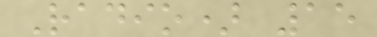Radio) 15
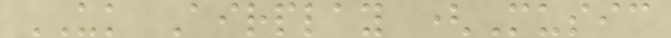UK Airplay (Music
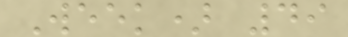Week) 49
